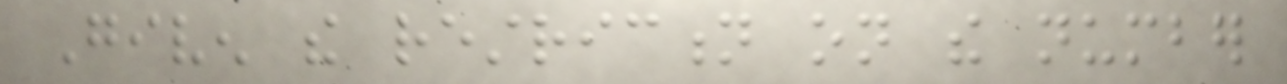Given the restriction on the number
